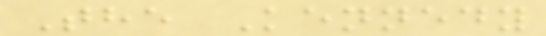The Kennedy
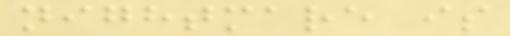nightmare is
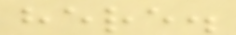here.
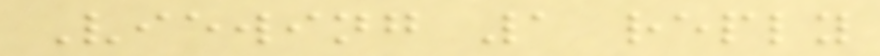Viewing 1 reply
